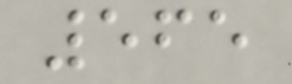565
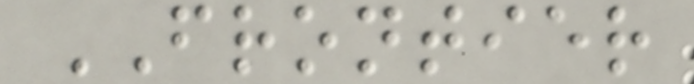FRONTIER
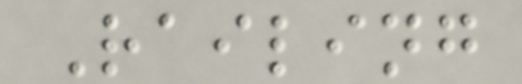Railing
